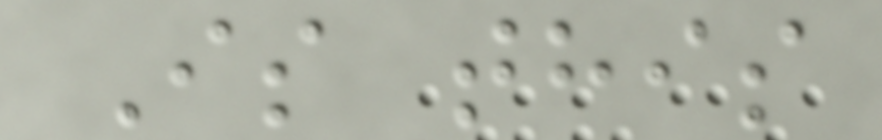Is this
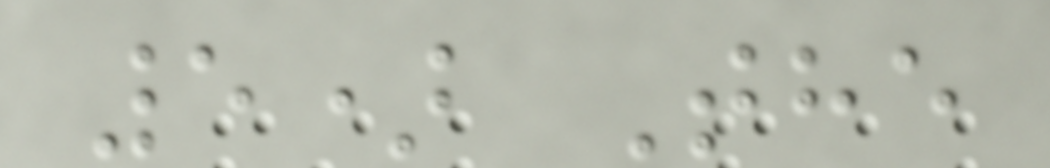5) The
